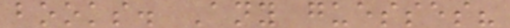books. Any guesses?
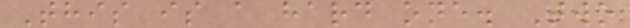This is a hard one. Two
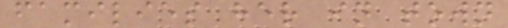families her in town
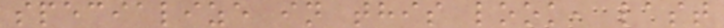specialize in this look, last
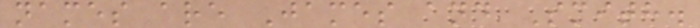names are James and Smith.
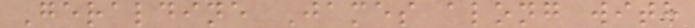Geraldine James along with
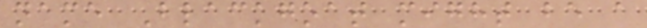name Blackgoat might be a
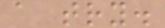a try.
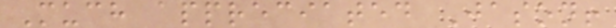Much appreciated Jason!
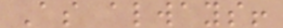As always!
